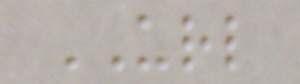URL
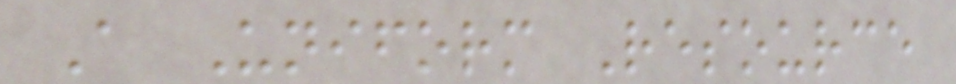A Uniform Resource
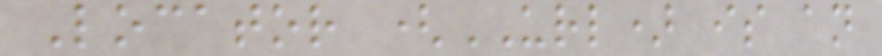Locator (URL) is an
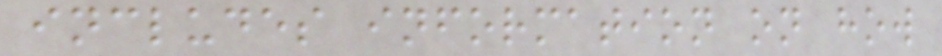includes information on how
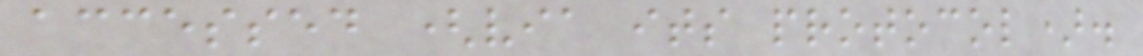accessed (via its protocol).
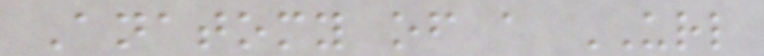Anatomy of a URL
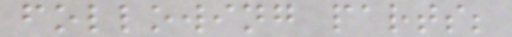following parts;
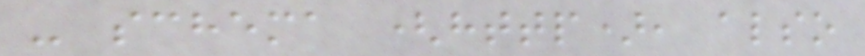- schema (http), also
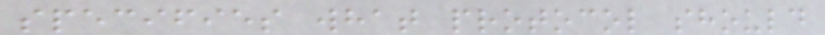specifies what protocol should
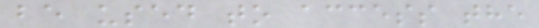be used to access the
